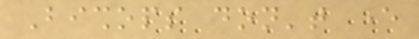Bishops don't ever
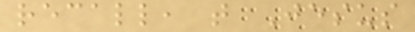recall, that Jesus
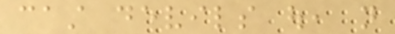cast devils out, not
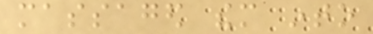massaged them into
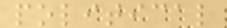political
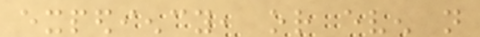expediency, or even not
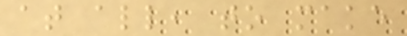at all, to make
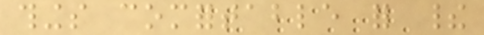things comfortable for their
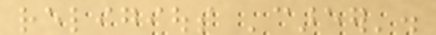religious 'career'.
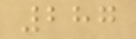287
